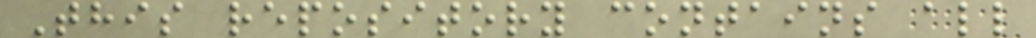This repository contains all
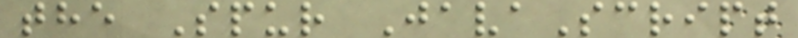the Spur JavaScript
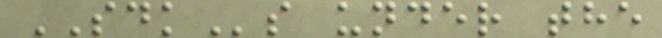SDKs under the
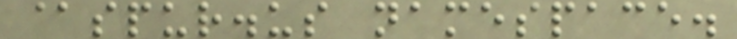@spur.us namespace.
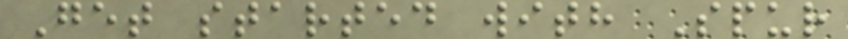Get started with Spur
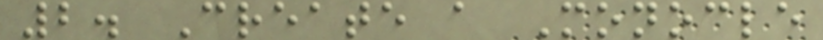2. Create a Monocle
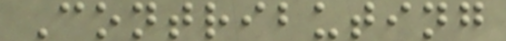Contributing
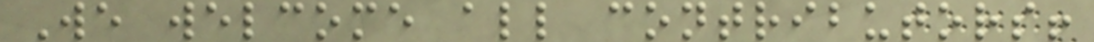We welcome all contributors!
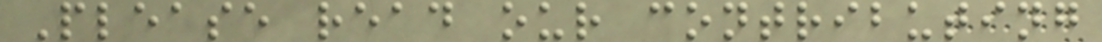Please read our contributing
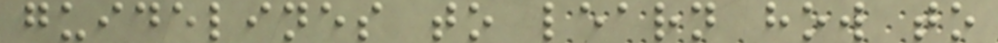guidelines to learn how to
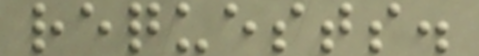requests.
